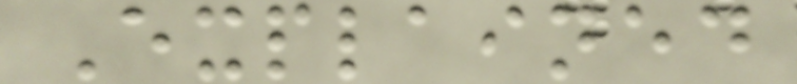Explained
